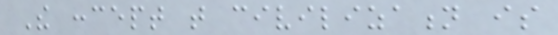The concept that civilization is
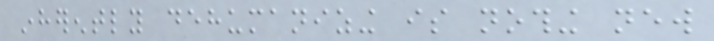inherently dehumanizing is nothing new
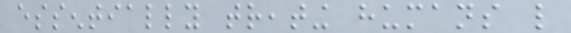essentially treating humans like
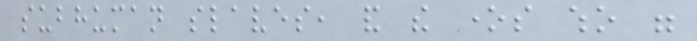subhuman slaves, and the ones who were
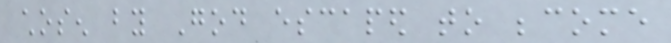chosen by God escaped to become
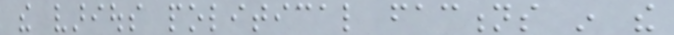the various political factions in the
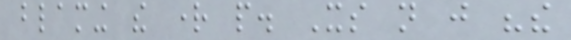blaming the right people. Its not just "the
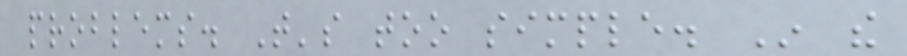problems. That's too simple. In the
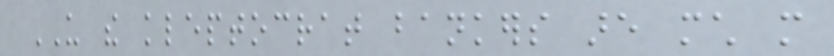US the kleptocrat bankers are much more
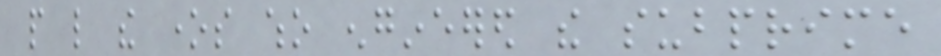people like the ones who engineered the subprime
